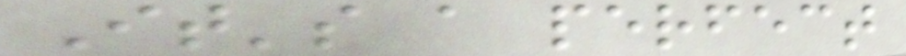It's a perfect
